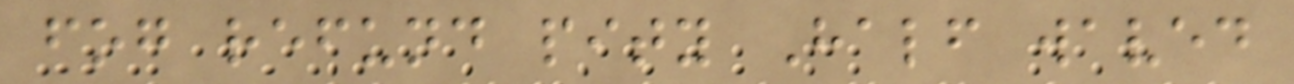fog refund pity Half waved
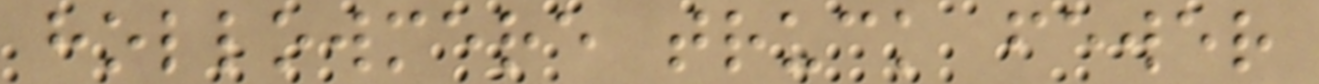hollowmere truck fewer
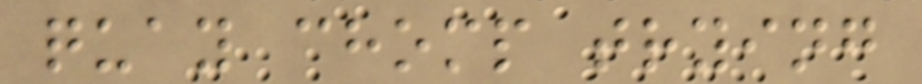quay chomp trying
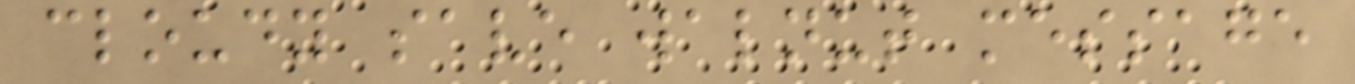cloudy save walnut message
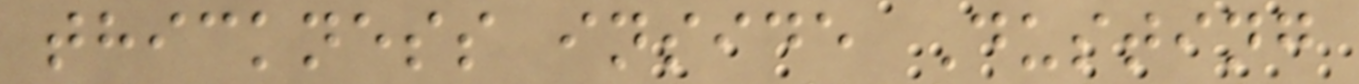thickness inside Dusting
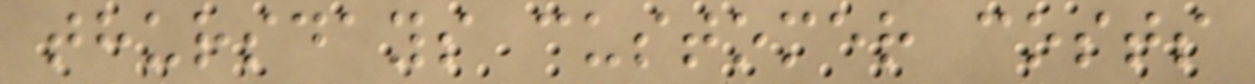thursdays customer costs
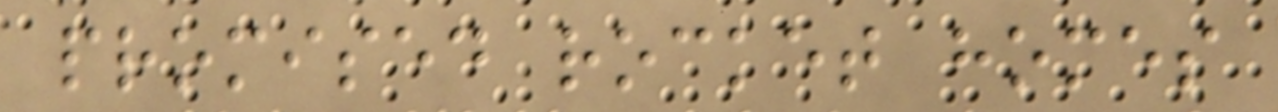promised rocket homes
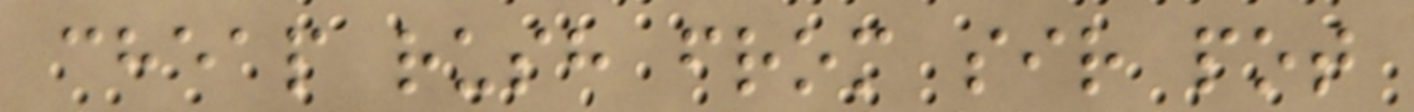cheap rush from sir pot
